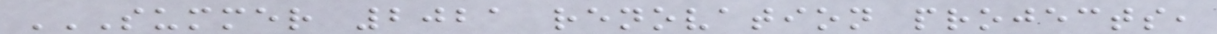SUMMER 2021 RENOVATION PROJECTS,
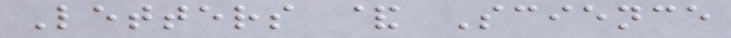Letters & Science
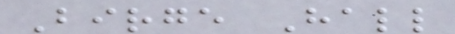Birge Hall
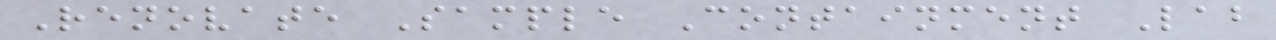Renovate Sample Containment Lab
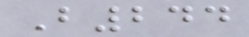B244
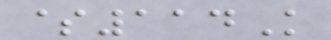$114K
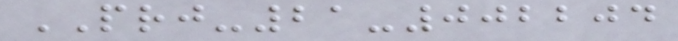PRJ-21-002204
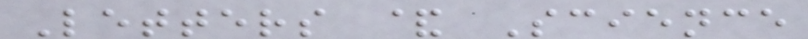Letters & Science
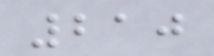210
